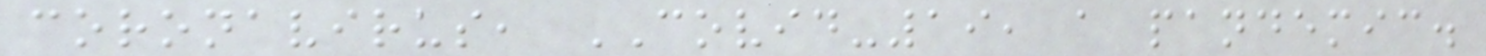coronavirus, COVID-19, a pandemic.
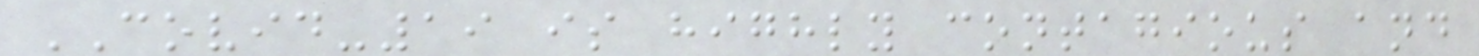COVID-19 is highly contagious and
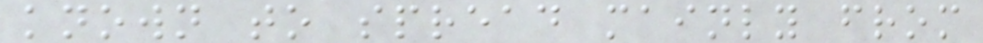known to spread mainly from
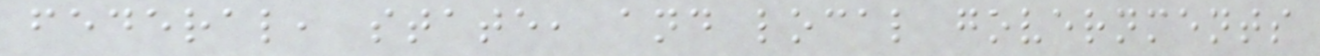federal, state, and local governments
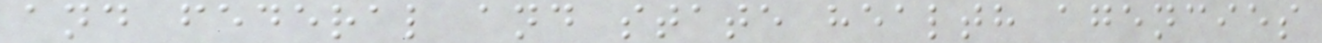and federal and state health agencies
